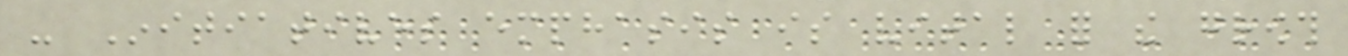- Initiatives emphasis is vital for the growth
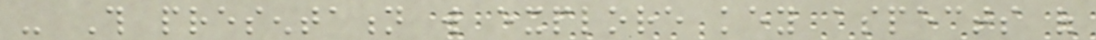- This presentation will explore key aspects of
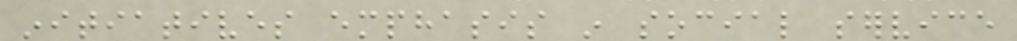initiatives emphasis in social service
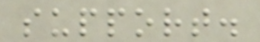support.
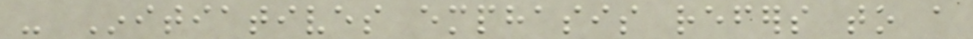- Initiatives emphasis refers to a
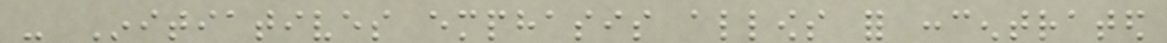- Initiatives emphasis allows for concentrated
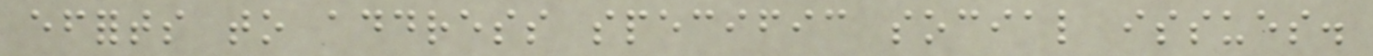efforts to address specific social issues.
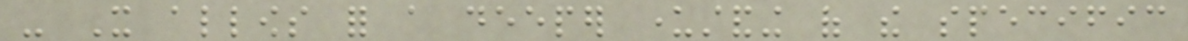- It allows for a deeper understanding of the specific
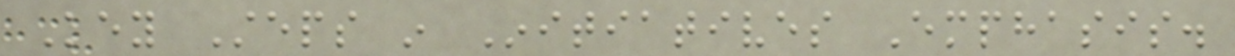Key Steps in Initiatives Emphasis.
